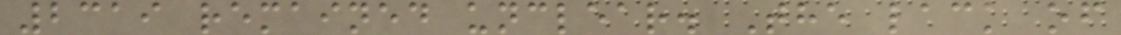2319 remained unclear. The lack of
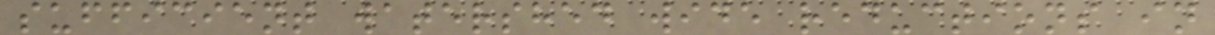sufficient watershed wide reductions in
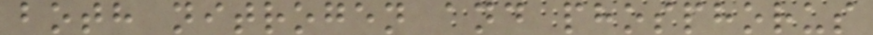both nitrogen and phosphorus
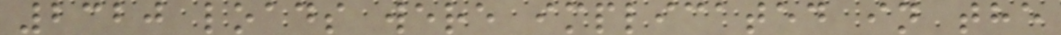2320 loads were implicated in the
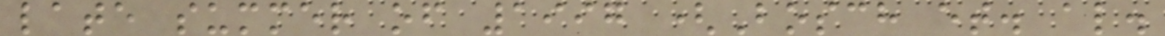late summer of 1997 (Bosch et. al.
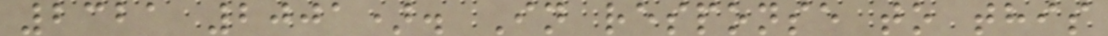2321 2001). In response to this
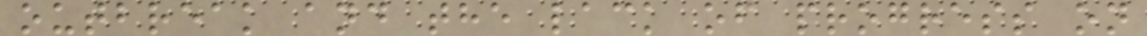outbreak and the lack of progress on
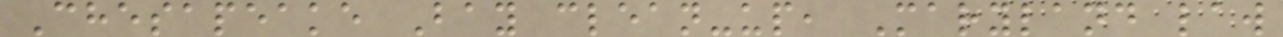Chesapeake Bay clean-up, Maryland law
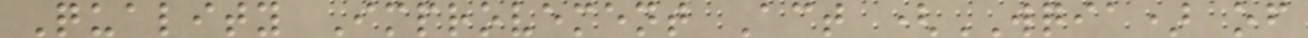Quality Improvement Act (WQIA) of
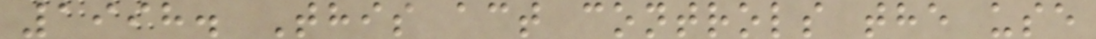1998. This act controls the use
